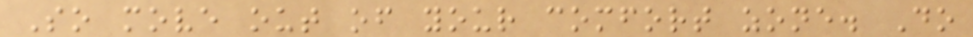So move out of your comfort zone. Do
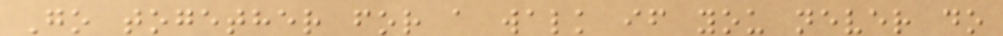Go together for a walk if you never do
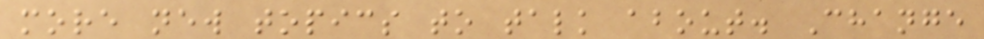more new topics to talk about. Change
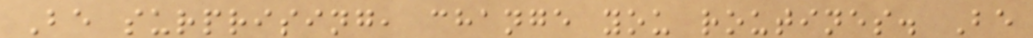Be surprising, change you routines. Be
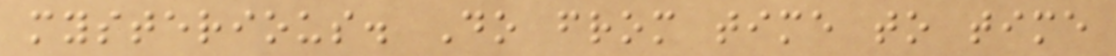mysterious. Do from time to time
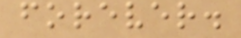forever.
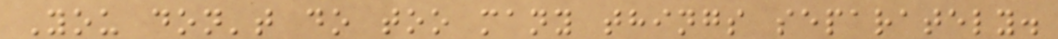You don't do too many things separately.
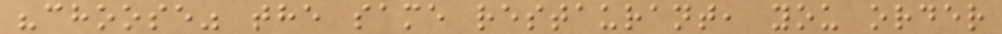"choose" the same restaurant, you order
